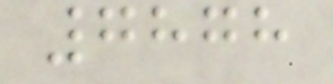7878
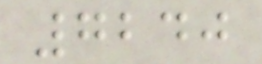7240
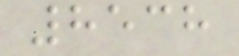8538
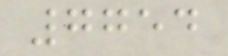7754
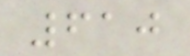610
